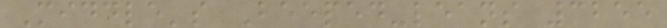Middle's Beeped-leans 3255
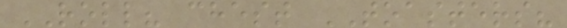ROLL? chest TOASTERS?
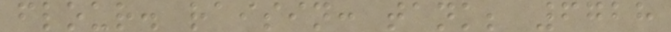flour. raisin: tank; 6728
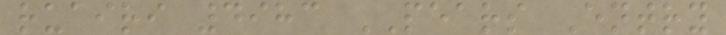ruairi 4983 PEARS Entry
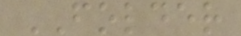FOLDER
